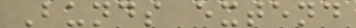Bunds extend
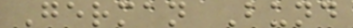German Bund
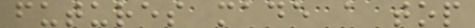futures made a top
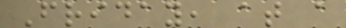Friday, at a
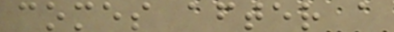comes after a
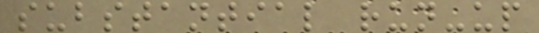substantial run-up
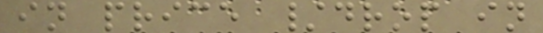in price /drop in
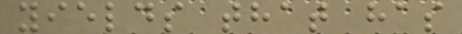yields that has
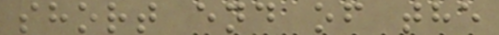short end of the
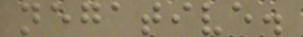negative.
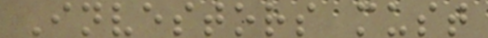Investors must
